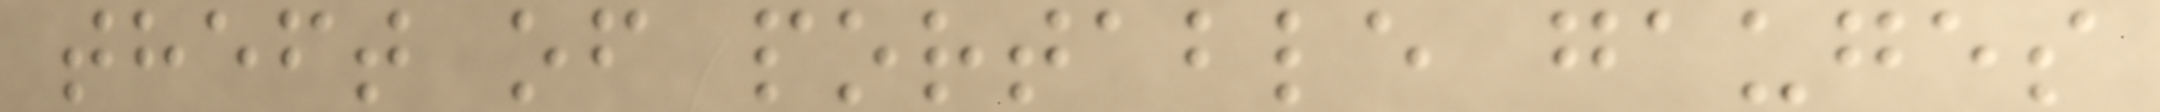theft of portable gauges
